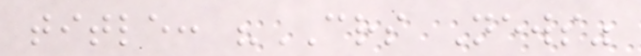title: "CRS News"
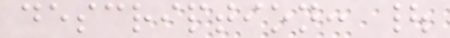description: |
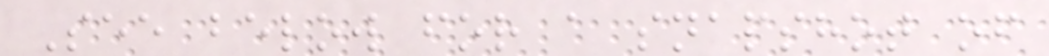See below for a snapshot of
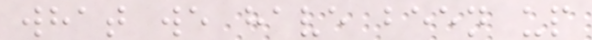what we have been up
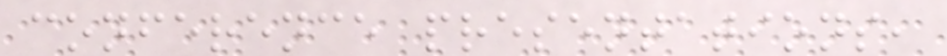conference presentations,
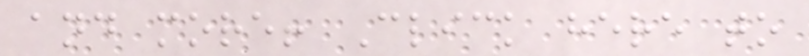and more! Click here to
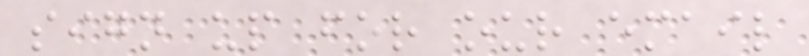sign up for our email
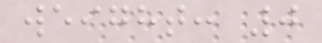weight: 0
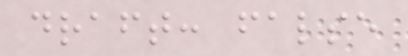draft: false
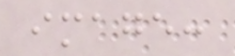image:
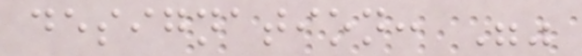designation: ""
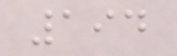194
